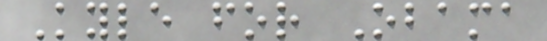Kyle for Obama
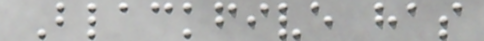Blackfive has
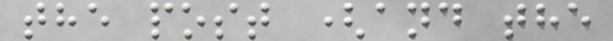the post (and the
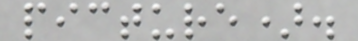picture).
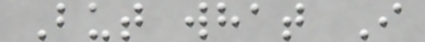But what I
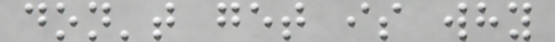don't get is why
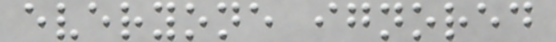everyone ignored
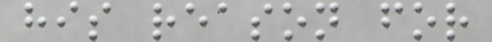his reason for
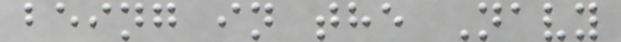being in the Navy
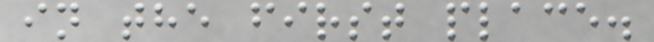in the first place.
